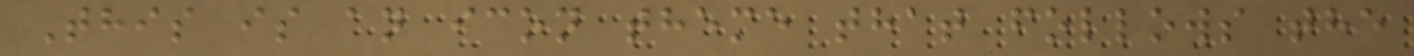This is an icon theme that follows the
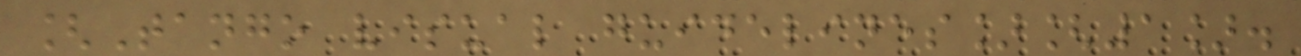[Tango visual guidelines][1].
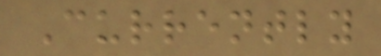Currently
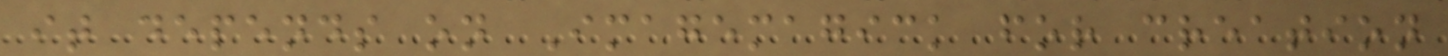it depends on Imagemagick for creation
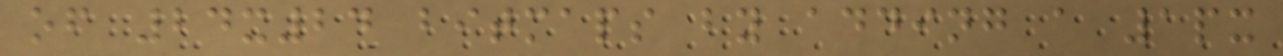of 24x24 bitmaps by adding a 1px
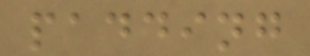padding
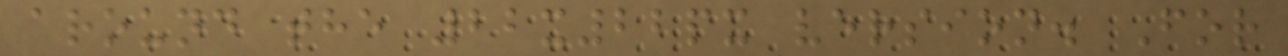around the 22x22px version. For
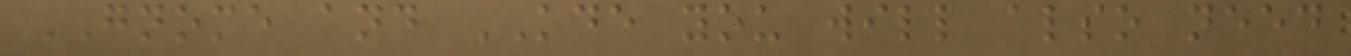GNOME and KDE you will also need
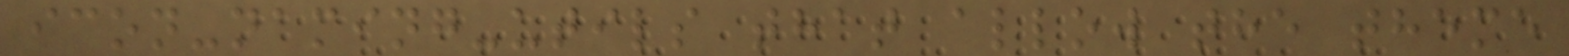icon-naming-utils that allow the theme
